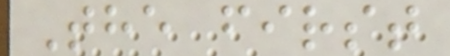The first
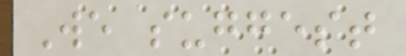We suggest
